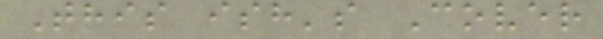This ish's Cover
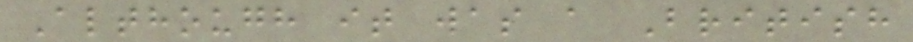Although it was a British
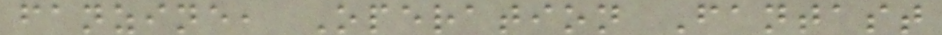fanzine, Operation Fantast
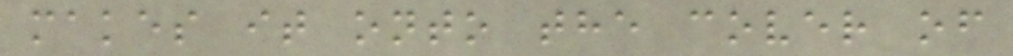makes it onto the cover of
